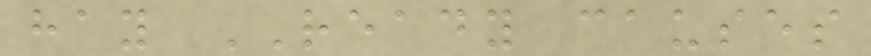hay READY causes
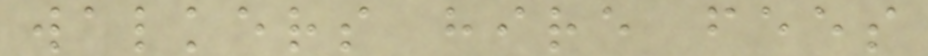walkers hire fees
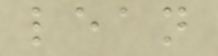lean
